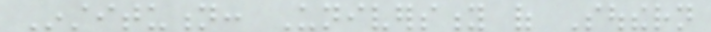Institution: University of Southern
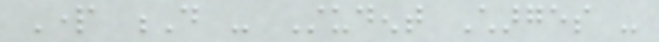Part D - Student Charges -
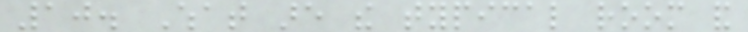10. What are the typical room and
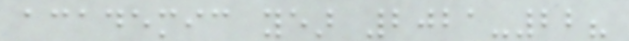academic year 2021-22?
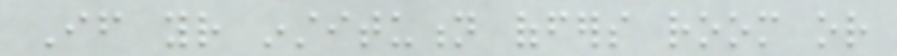If your institution offers room or
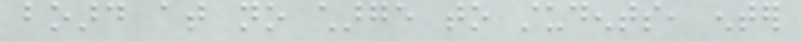board at no charge to students, enter
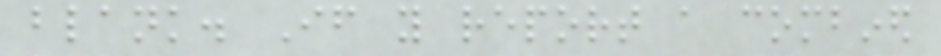blank. If you report a combined
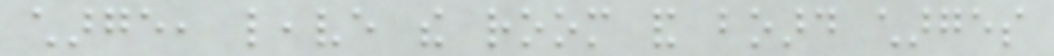charge, leave the room and board charges
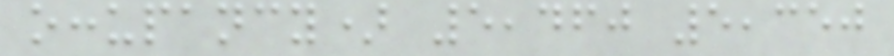occupancy) 5,460 5,350
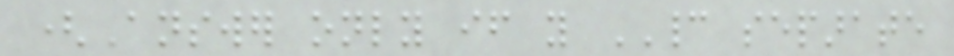(Answer only if you CANNOT separate
